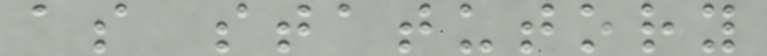as statutory
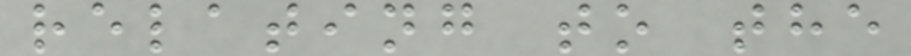relating to the
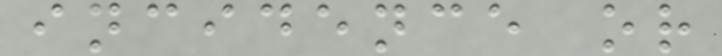incidence or
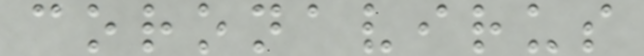coronavirus
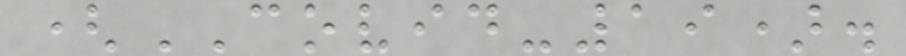(COVID-19).
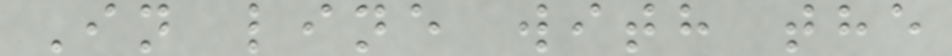In line with the
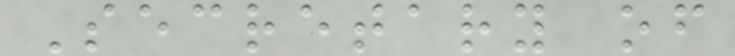Secretary of
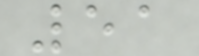51
